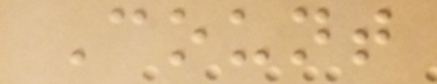Count
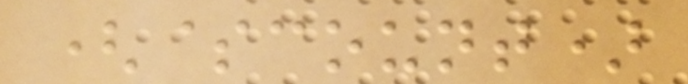($count)
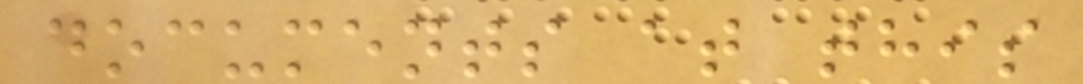documents at this
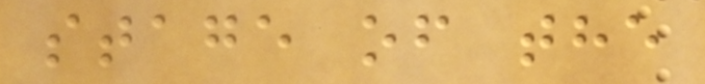stage of the
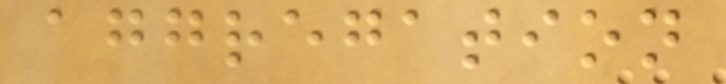aggregation
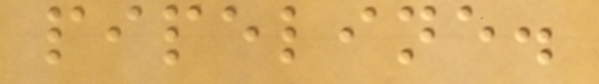pipeline.
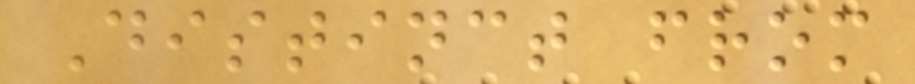Distinct from
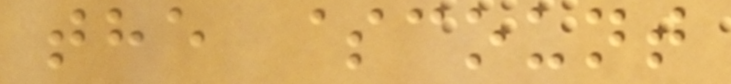the $count
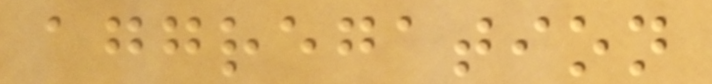aggregation
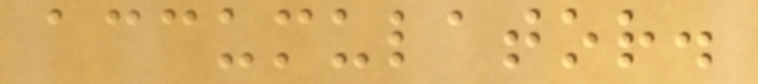accumulator.
